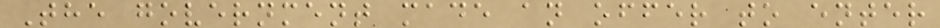The government made an offer to enter
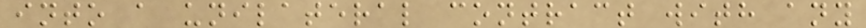into a unilateral contract with any
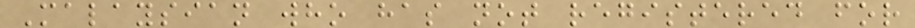Malaysian who has not registered for
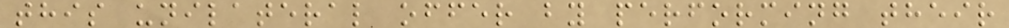this unilateral offer by performing their
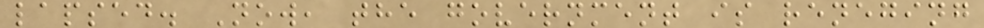lapsed. Now, the government is reneging
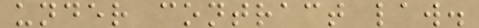under contract law.
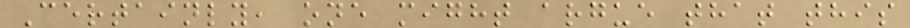Certainly, one might argue that this
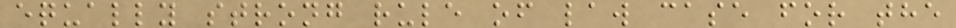equally strong rule of law case for the
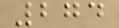274
